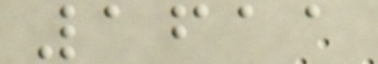1611
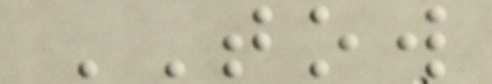TOW
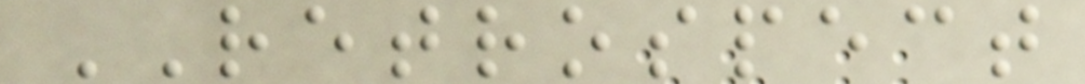RETROSPECT
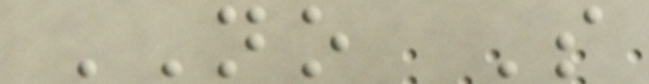NO S
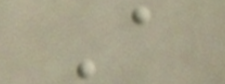A
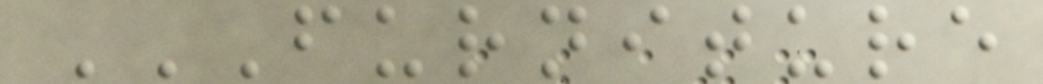FURNITURE
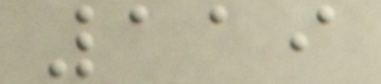119
